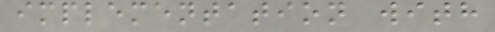implementation with
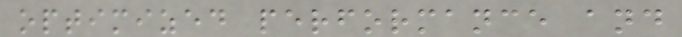optimized performance and
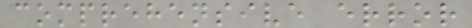comprehensive error
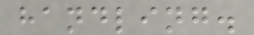handling.
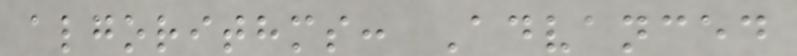algorithms: Advanced
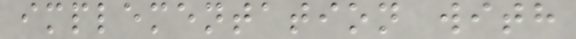implementation with
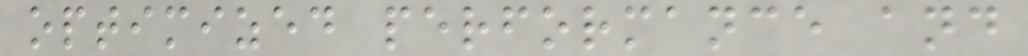optimized performance and
